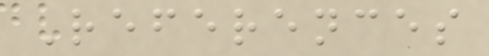References
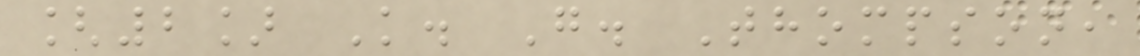[2] K. G. Thompson,
